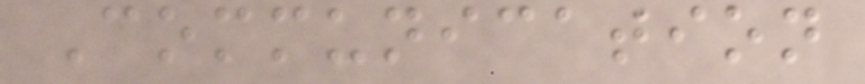Communication
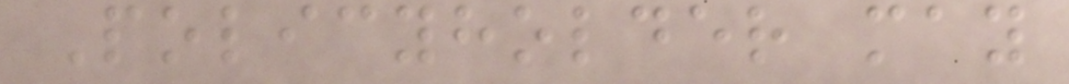Policyholder may
